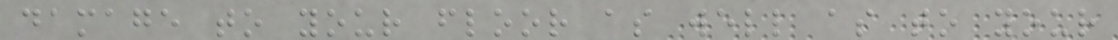damage to your floor as well as to your
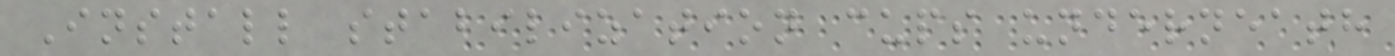Install stabilization cups underneath
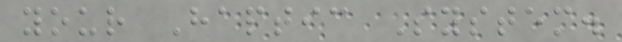your Haptic System.
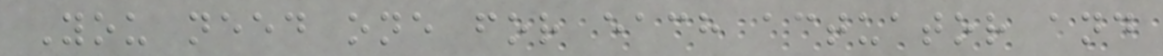You need one for each actuator and
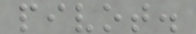pivot.
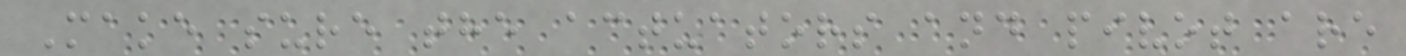Make sure the actuators and pivot are
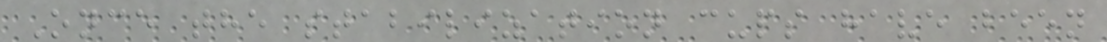Once the stabilization cups have been
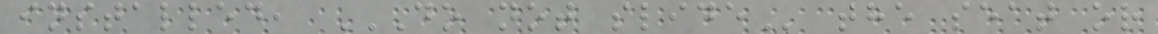installed, DO NOT SLIDE the seat or
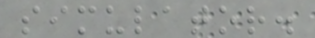simulator.
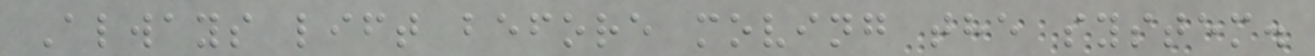Always lift before moving the system.
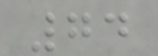74
